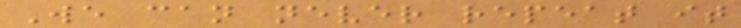We can never repeat it
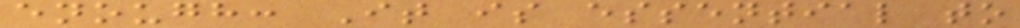enough: It is essential to
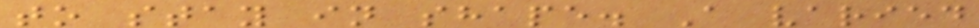to stay in shape. A varied
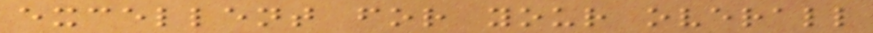excellent for your overall
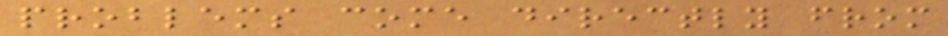problems come directly from
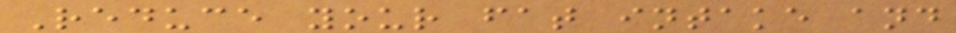Reduce your fat intake and
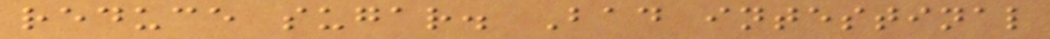reduce sugar. Bad intestinal
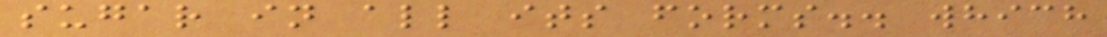sugar in all its forms.. which
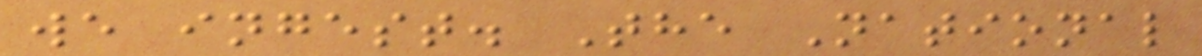we ingest. The National
